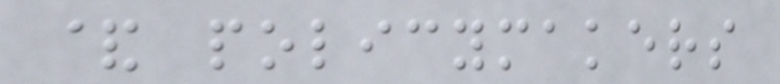& policymakers
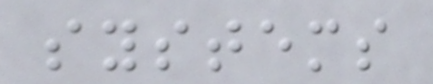systems
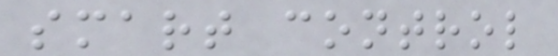smart control
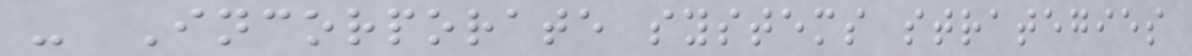- Incorporate systems strategies
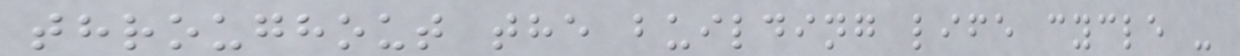throughout the building life cycle -
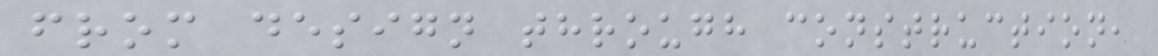from design through construction,
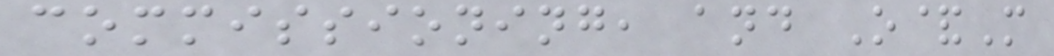commissioning, and O&M
